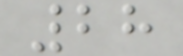28
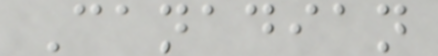Canadian
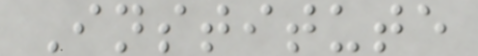Institute
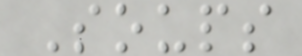Soups
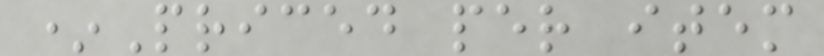*Priced per item
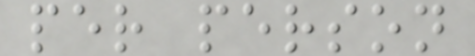per person
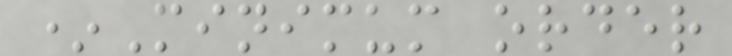*Minimum order
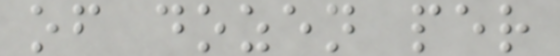of dozen per
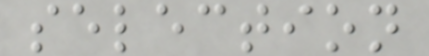selection
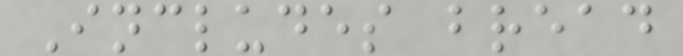Includes bread
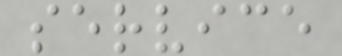service
